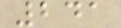241
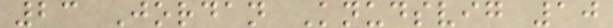23 Jordan Knudsvig 10
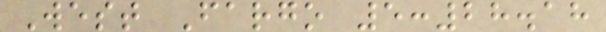West Fargo 5:28.18
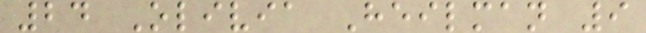24 Olivia Heilman 9
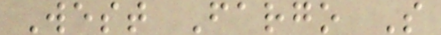West Fargo S
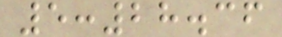5:28.36
